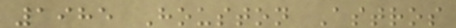1985 Houston Astros
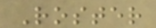Roster
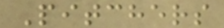Pitchers
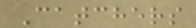Catchers
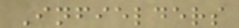Infielders
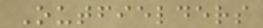Outfielders
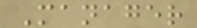Manager
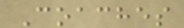Coaches
